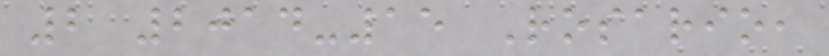2 2014-15 Rosario,
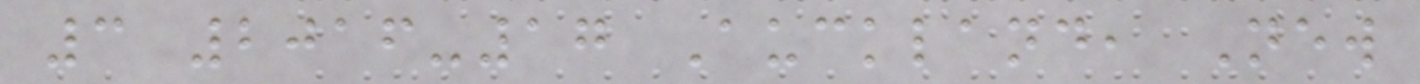3 2016-17 Auckland, New
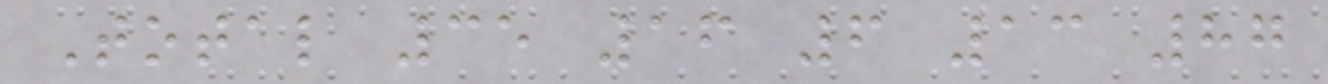Total 35 16 6 13 87
